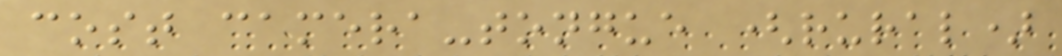cost camera-tongue (rural)
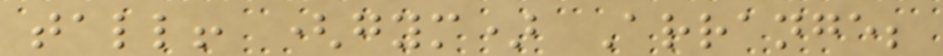tall! (gym) Arrange;
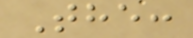The:
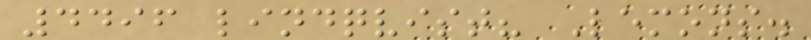4496 lindqvist? Lemons.
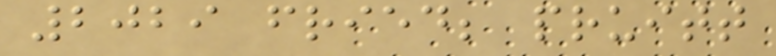2029 fried; pruitt
